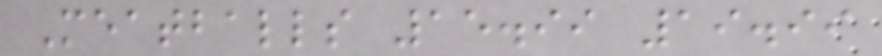Meatballs 15.99 19.99
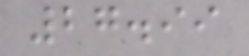27.99
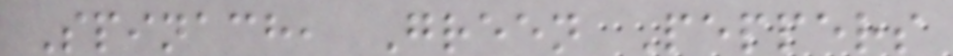Spinach, Green Peppers
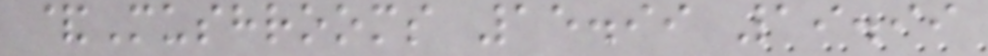&Mushrooms 15.99 19.99
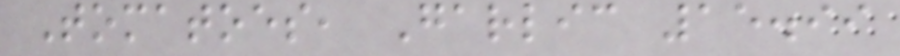Tomatoes, Garlic 15.99
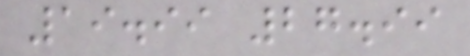19.99 27.99
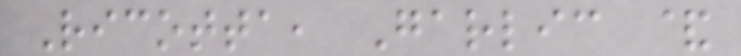Ricotta, Garlic &
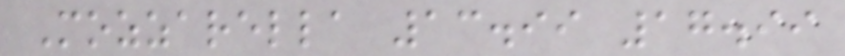Mozzarella 13.99 17.99
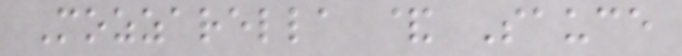Mozzarella & Sauce
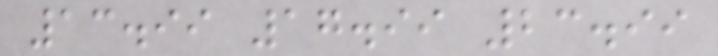13.99 17.99 23.99
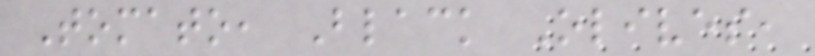Tomato, Black Olives,
